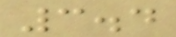3.4
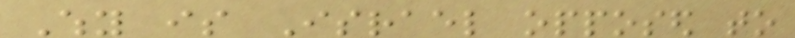Why is Israel opposed to
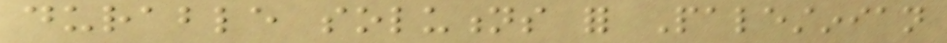durable solutions for Palestinian
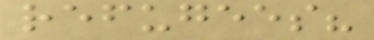refugees?
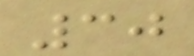30
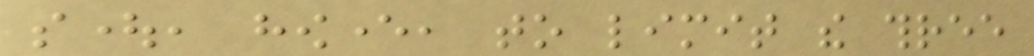sought, however, to limit the three
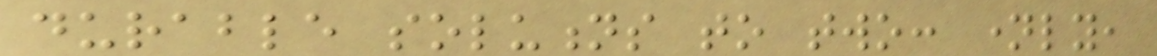durable solutions to two: namely,
